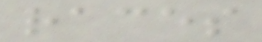races
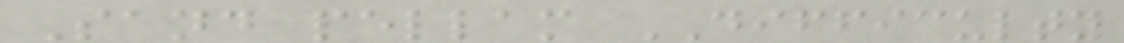Sand pellam DIFFICULTY
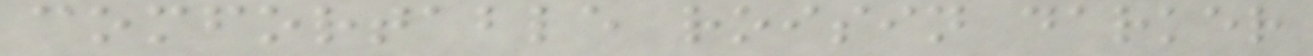comfortable roisin darker
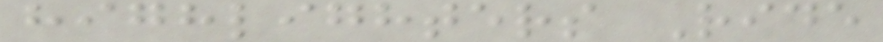highlighters Ride
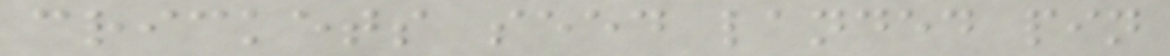crickets seed landed pin
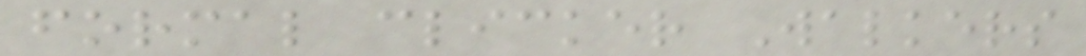formal clicker Walkers
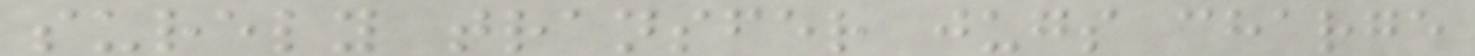surely transfer jugs charge
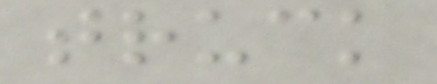truck
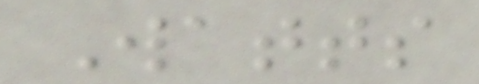Watts
